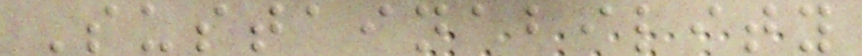Sustainability
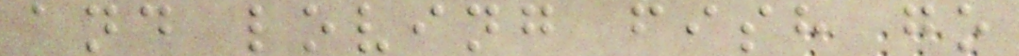and loving fish go
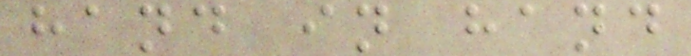hand in hand
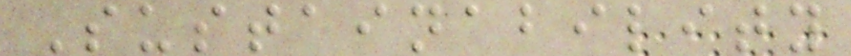Sustainability
